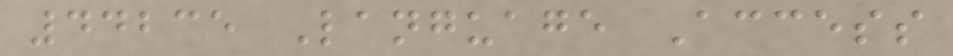44235 Language Access
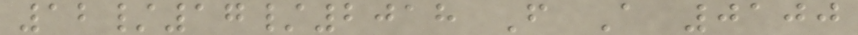12/17/2018 F A 0100
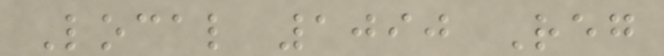Local 1090 Reg
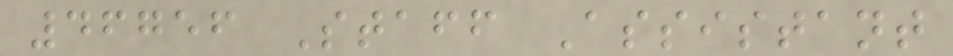46756 Staff Assistant
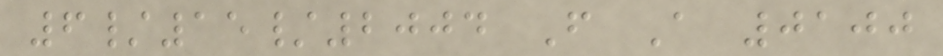6/15/2004 F A 0100
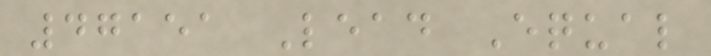47151 Lead Equal
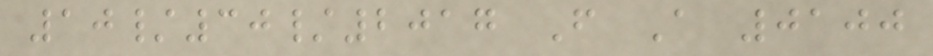10/30/2017 F A 0100
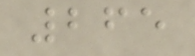265
